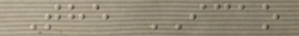The ICAO
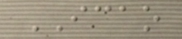ICAO
